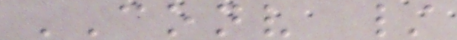CONV /
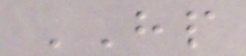HP
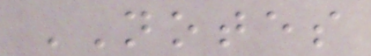NOTES
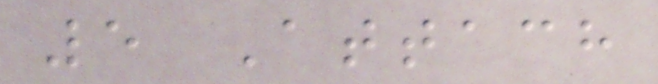5 Attach
